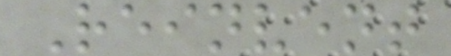Reinvent
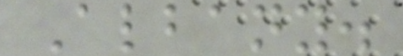Albany.
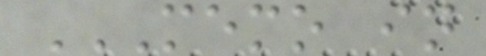MEMO IN
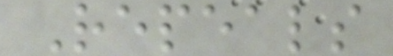Repeals
